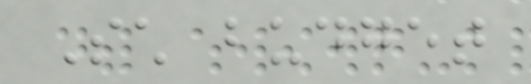Such budget
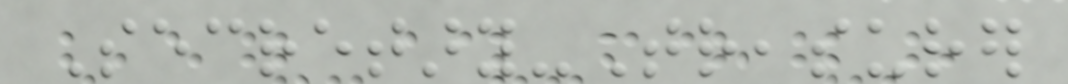Secretary-Treasurer
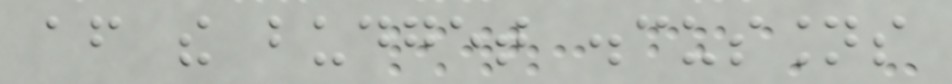after the budget discussions
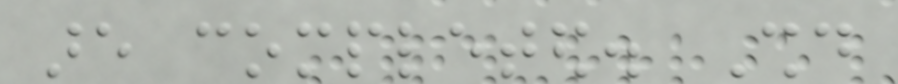are completed. Should
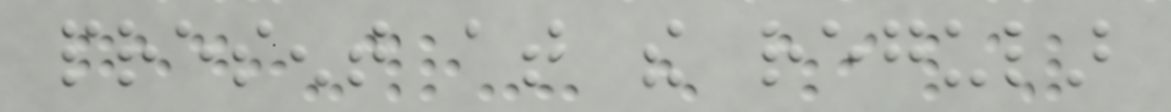present at the regular
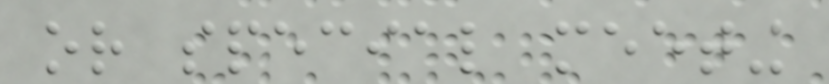or special meeting
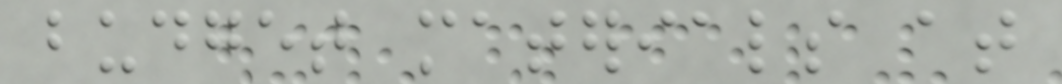budget materials at
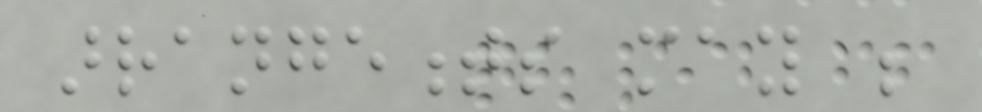arrangements may be
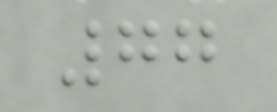77
